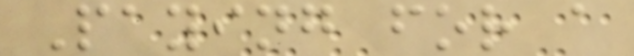Paying for a
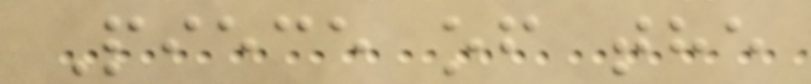Piece of the
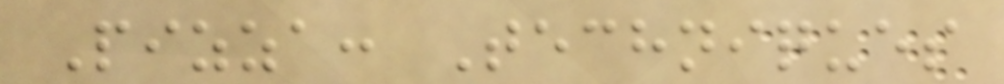Pizza: Techniques
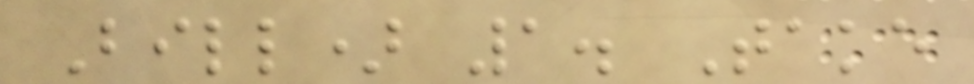Bill) 1. Take
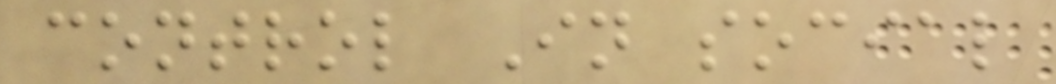control In social
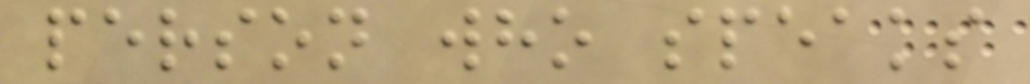person who speaks
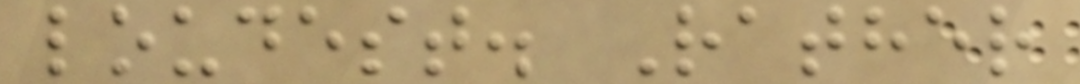loudest. Rather
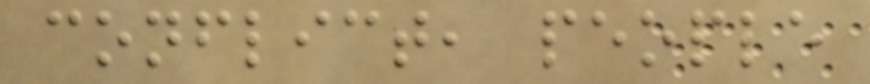conflict, people
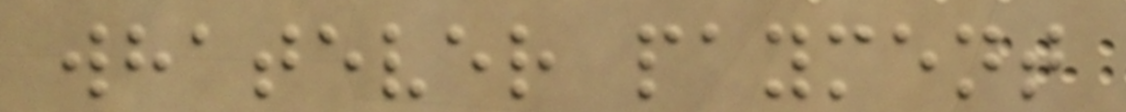whatever payment
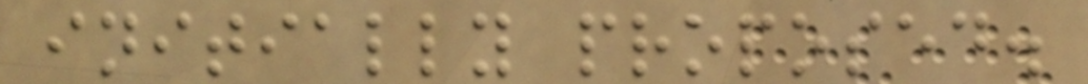initially proposed.
